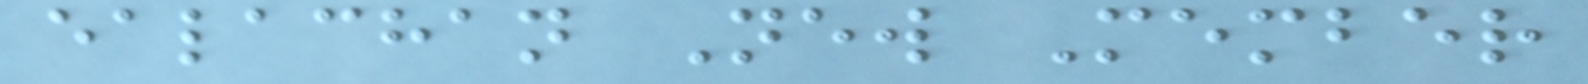ealachan New Member
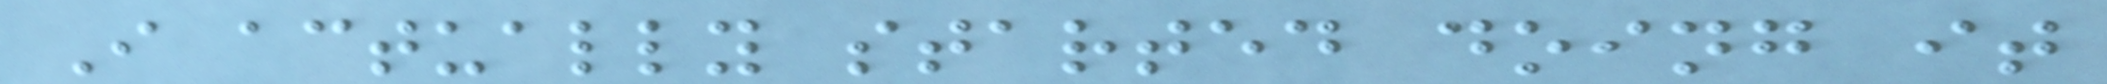I actually started doing it
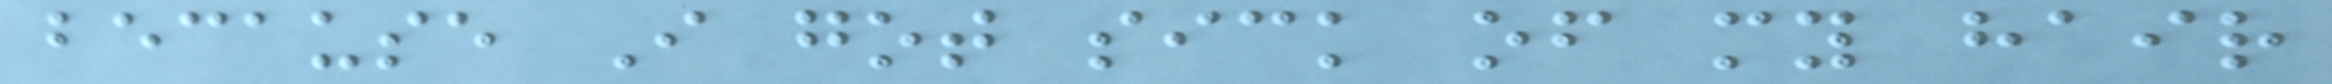because I got sick of my hair
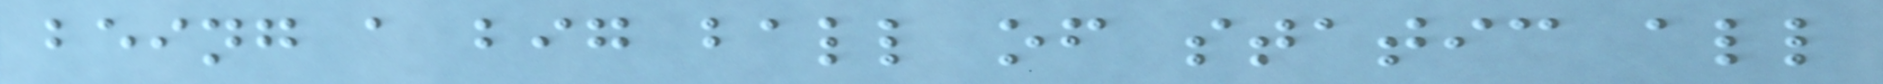being a big ball of static all
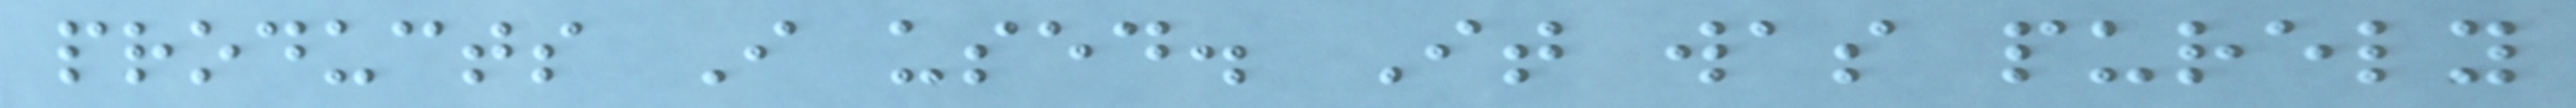products I used. It was purely
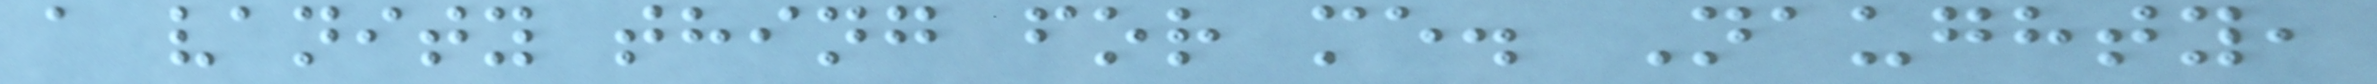a vanity thing for me. Naughty,
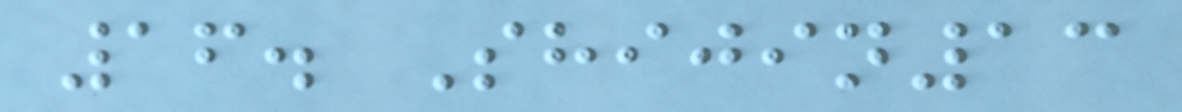16. Shijin13
